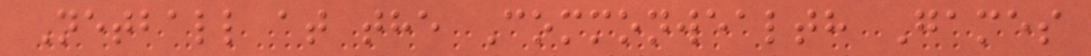Netball at the Commonwealth Games
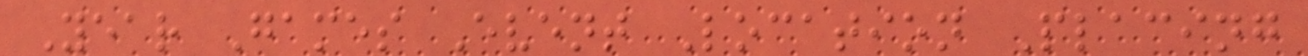Year Games Event Location Placing
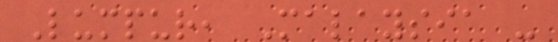Lumpur, Malaysia -
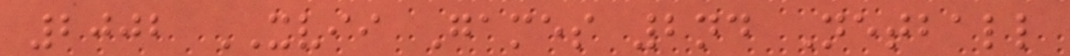2002 XVII Games 2nd Netball
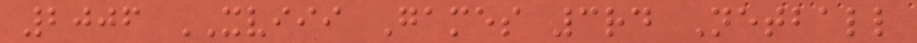2006 XVIII Games 3rd Netball
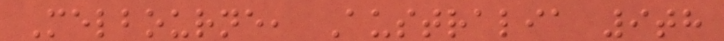Melbourne, Australia 9th
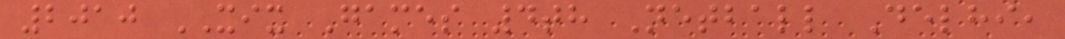2010 XIX Games 4th Netball Delhi,
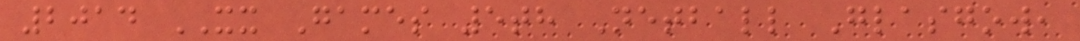2014 XX Games 5th Netball Glasgow,
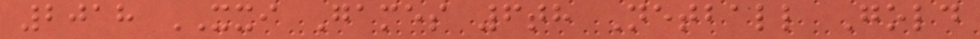2018 XXI Games 6th Netball Gold
